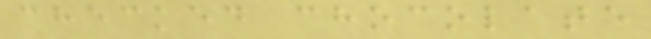checked chocolate
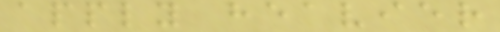apply heavier
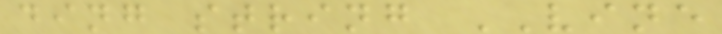ding string VINE
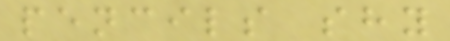pencils shy
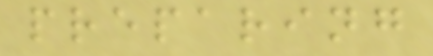preparing
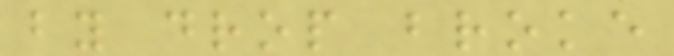by drop broke
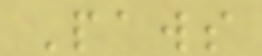Paws
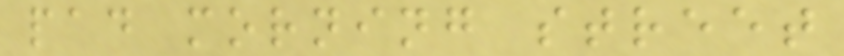pad morning street
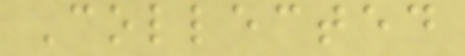Collected
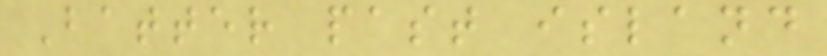Batter past island
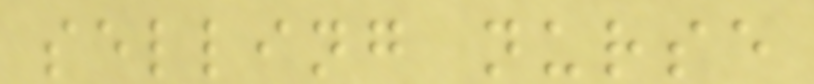selling nurse
